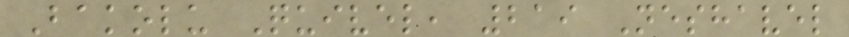Bakolu Quivel, 219 Neshavel
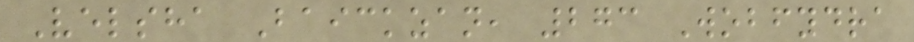Velsha Baickzan, 273 Wobfydra
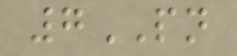7PN
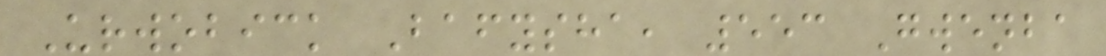Urwobick Bafysha, 553 Gwenba
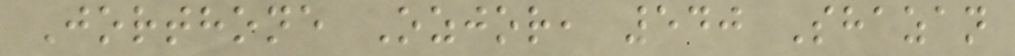Jorthone Ozjor, 540 Shazan
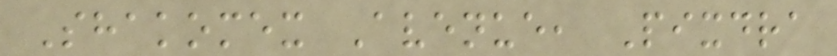Shakomex Avenue, Pixdra
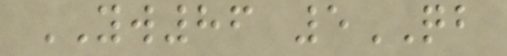YW86 5QB
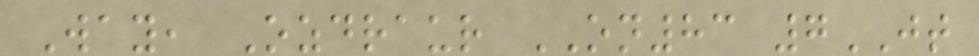Way, Ozdraur ON83 7JT
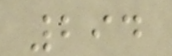294
